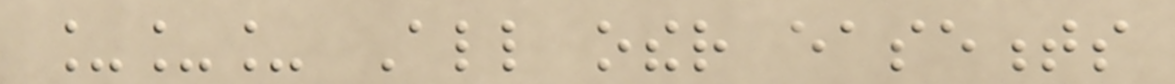___ All other easements
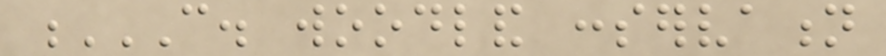C. WOODLAND CONSERVATION
